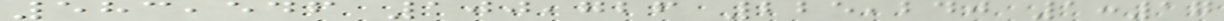583,546 100,726 225,240 1:17
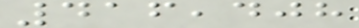416,408
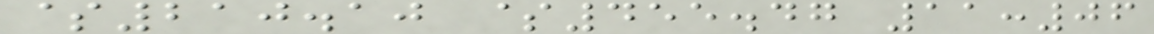$210.10 $455.47 11:06
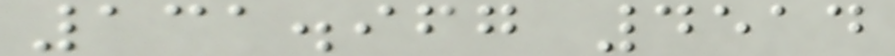131.967 4514
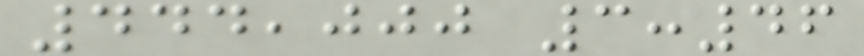444,000 3:46
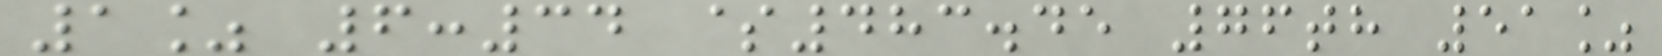1% 6:34 $483.45 76th 51%
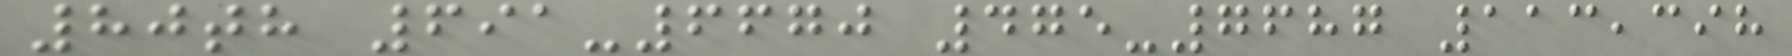80th 691-6670 475-7687 113,398
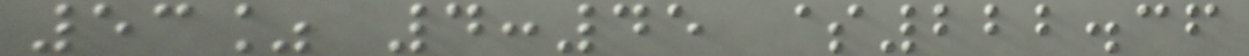53% 4:45 $222.36
